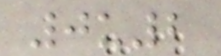0u2
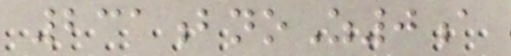231bnoZ0a
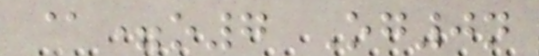@=o7 Og0n
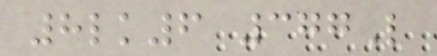8lk6 377L
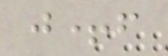j+f
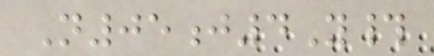N05j4Y#
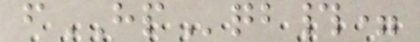fHPqb#=
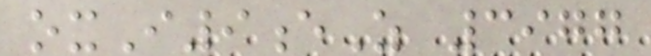oxI9eZ 3977
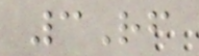3Rf
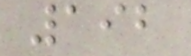192
